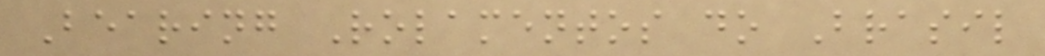Bearing Rolamentos do Brasil
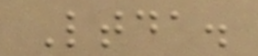Ltda.
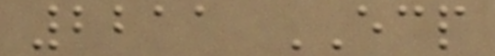2211 ECP
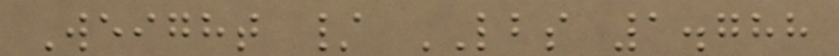Weight / LBS 1.788
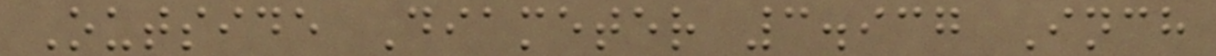Outside Diameter 3.937 Inch
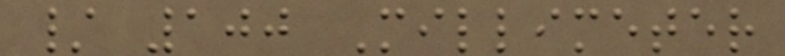/ 100 Millimeter
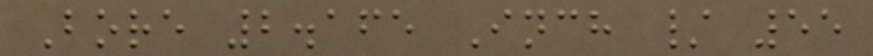Bore 2.165 Inch / 55
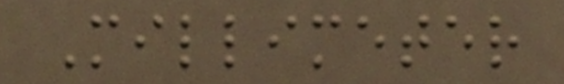Millimeter
